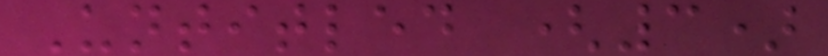Untitled (3)
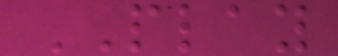PLAY
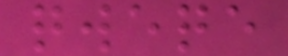qweqe
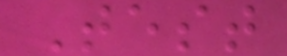Test
